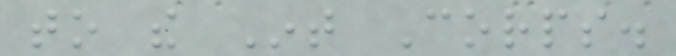to the Int Corps.
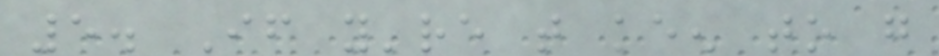5. If you're that keen to go
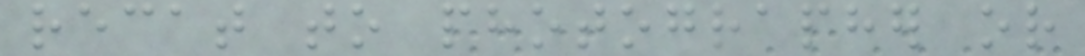recat to photographer or
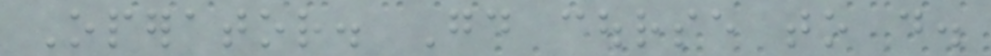Operator. Good course to do.
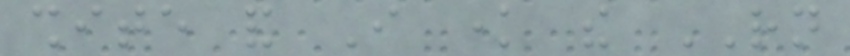shite and I know the RN
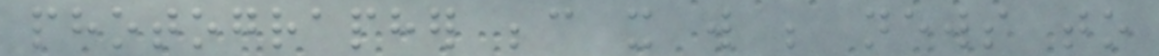photographer because it will be news to
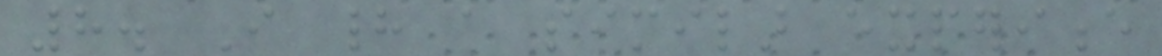8. I had a similar experience
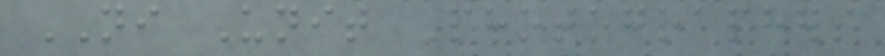NI Unit Photographers
